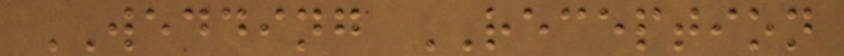WEDDING RECEPTION
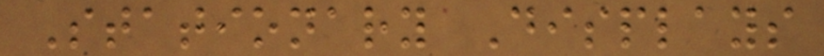Stationary Displays
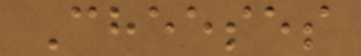Cheeses
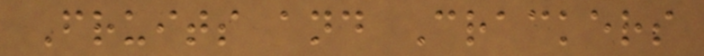Fruits and Crackers
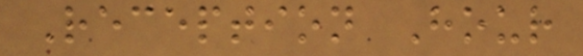Reception Hour
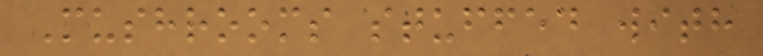Mushrooms stuffed with
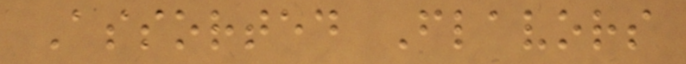Assorted Flavors
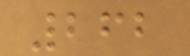262
